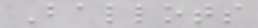Ballots
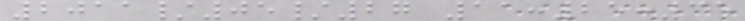2011/05/27 11:25:35
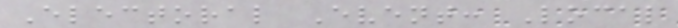Electoral Event: Local
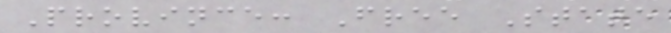Province: Free State
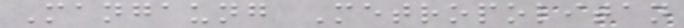Mangaung Metropolitan
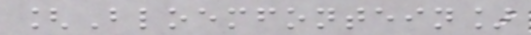[Bloemfontein]
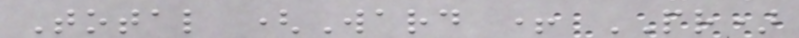Total (Ward + PR)
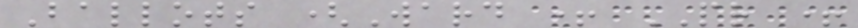Ballots (Ward + PR +
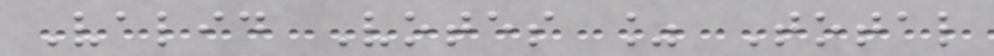Valid Votes % Total
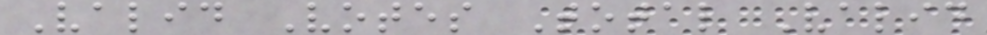Valid Votes Total Valid
